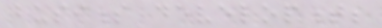business development;
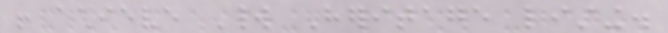! achieve World Heritage listing.
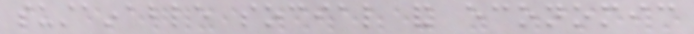sustainable social and economic
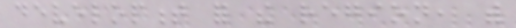development for the region, with
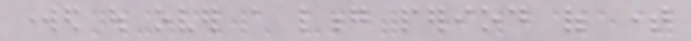worked out over a long period of time
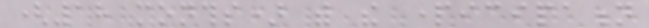(18 months) with the participation
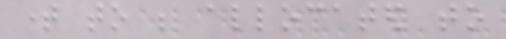time to be allocated to
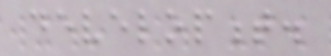development.
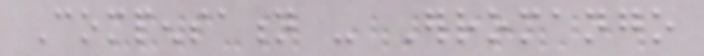Compensation - Erromango
